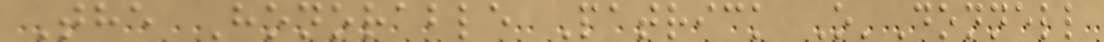The Honorable Patrick O'Donnell
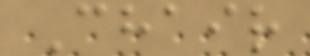Chair
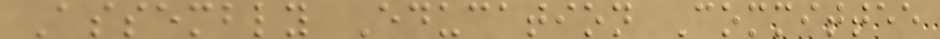Assembly Education Committee
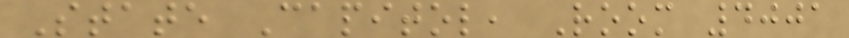State Capitol, Room 4001
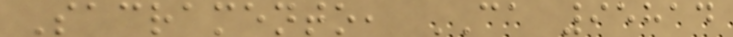Sacramento, CA 95814
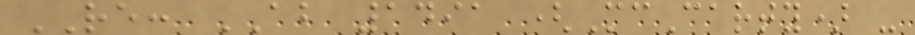RE: AB 1491 (McCarty) -
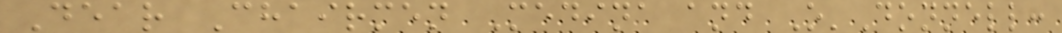Dear Chairmen Medina and O'Donnell:
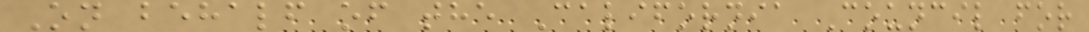On behalf of the California Council for
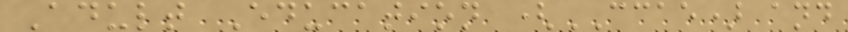Adult Education (CCAE) and
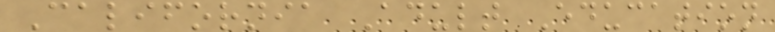California Adult Education
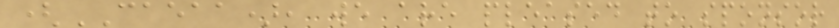(CAEAA), we are pleased to sponsor
